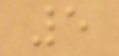5
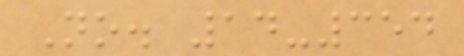No. 14-354
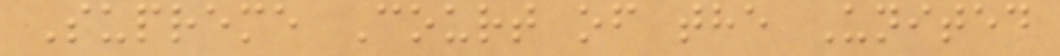Supreme Court of the United
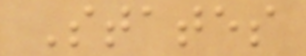States
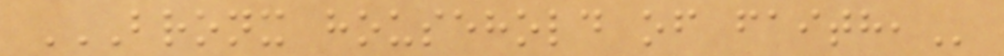BRONX HOUSEHOLD OF FAITH,
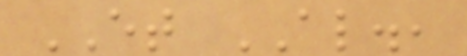ET AL.,
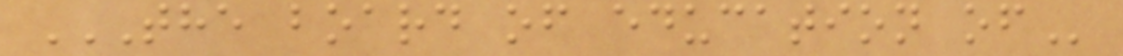THE BOARD OF EDUCATION OF
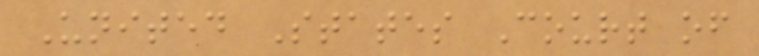United States Court of
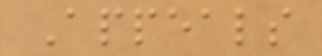Appeals
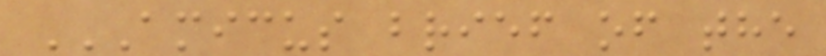AMICUS BRIEF OF THE
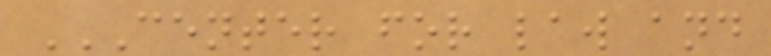CENTER FOR LAW AND
